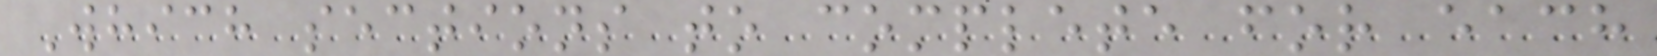Which sections to complete for each
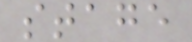stage
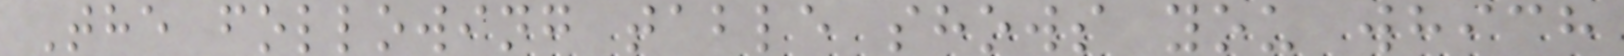The following table shows you which
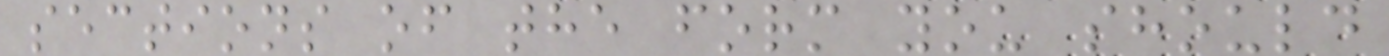sections of the form you should
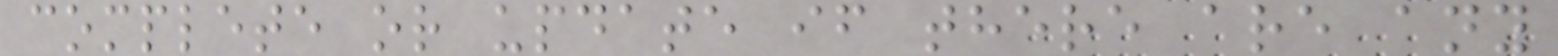complete or update if there are any
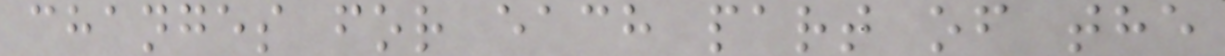changes for each part of the
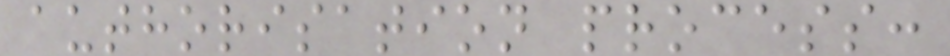authorisation process:
